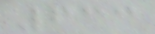633
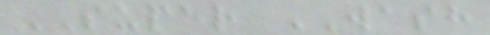SUPER WASH
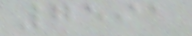7591
